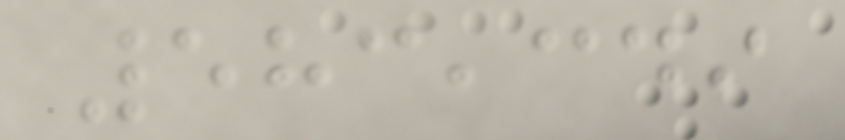583,349
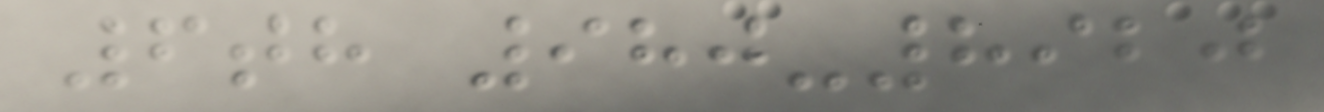6th 980-8920
